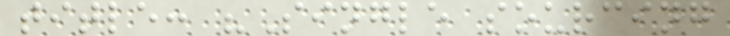title: "Single sourcing
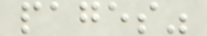pages"
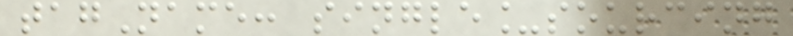tagName: single_sourcing
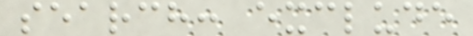search: exclude
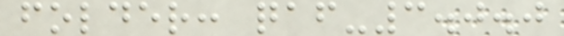folder: qaf-3.0.0
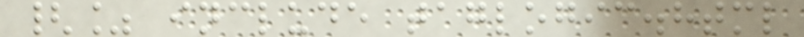{% include taglogic.html
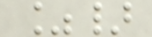%}
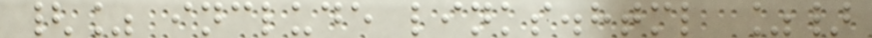{% include links.html %}
